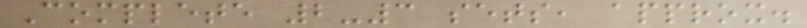Complete 2-3 sets, approx.
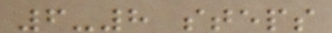6-8 steps
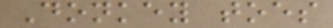Donkey toes
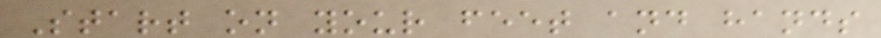Start on your feet and hands
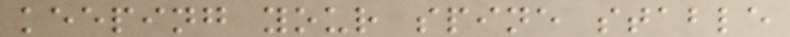keeping your spine stable
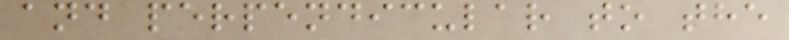and perpendicular to the
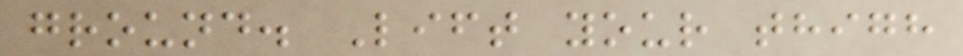ground. Lift your thigh
